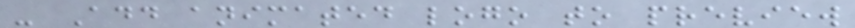- Add animated logo to preview
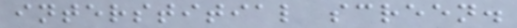interstitial screen.
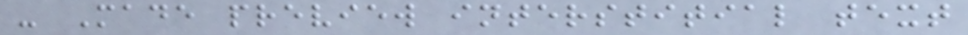- Made preview interstitial text
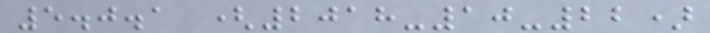5.0.1 (2018-10-22)
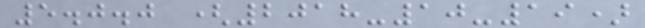5.0.0 (2018-10-19)
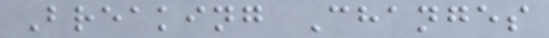Breaking Changes
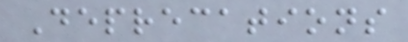Deprecations
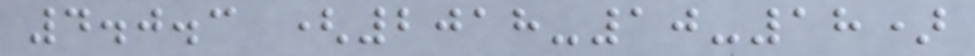4.0.3 (2018-10-18)
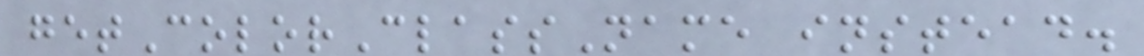getColorClassName instead.
